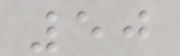50
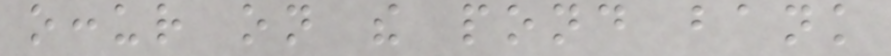occur on the pond bank
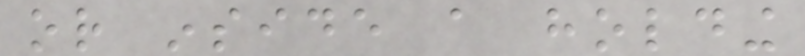or inside a holding
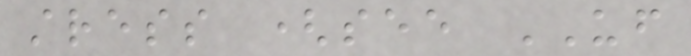stress (see UF
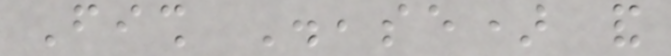Fish Disease) and
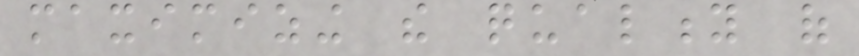maximizing the quality of
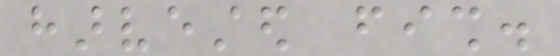harvested fish.
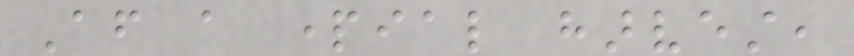After a partial harvest,
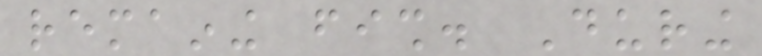remaining fish. During
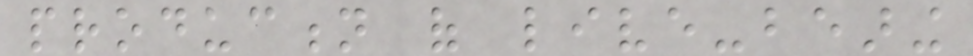production of live-bearing
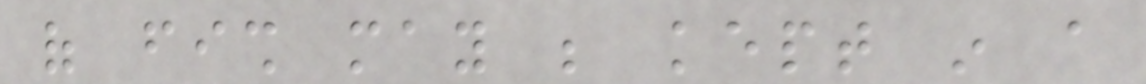of fish may be kept in a
